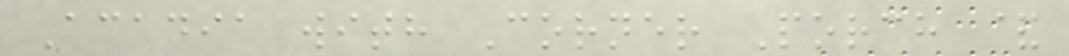Acadia with Corner Porch &
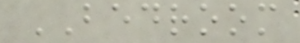BEDROOM
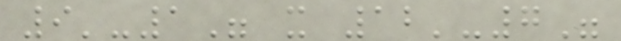9'-1" x 12'-7"
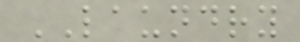LAUNDRY
